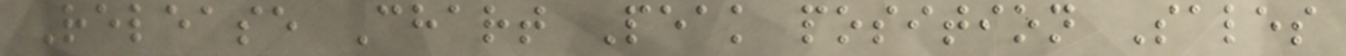Release Chart Peak position Sales
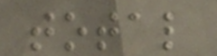total
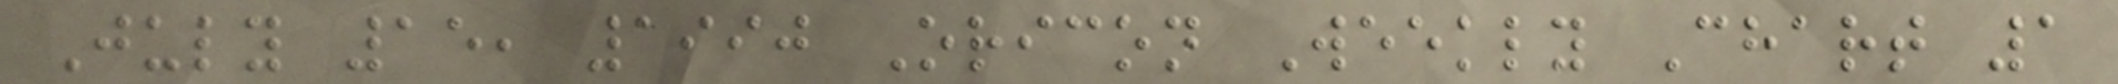July 15, 1990 Oricon Weekly Chart 1
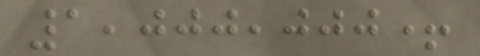1,000,000+
